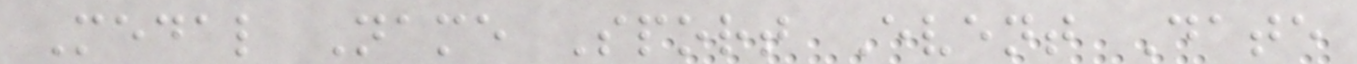Medal Name Sport Event Date
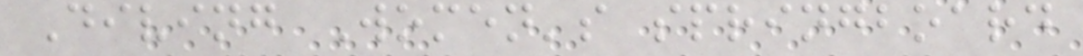Diving Women's springboard
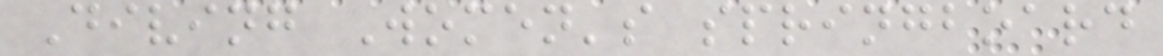Diving Women's springboard
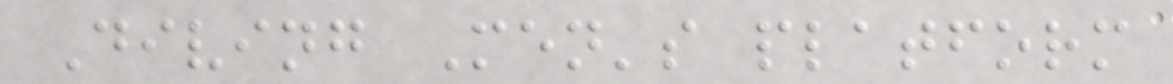Diving Men's platform
